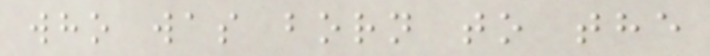who was born to the
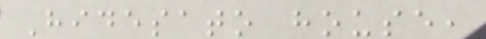Hidesato house,
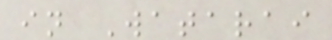in Watarai
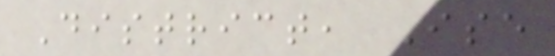District, Ise
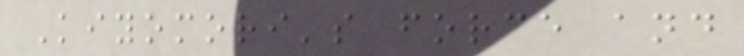Kiyomori's force and
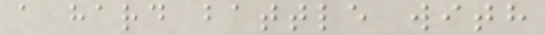a hard battle with
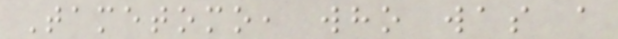Tametomo, who was a
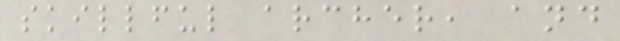skillful archer, and
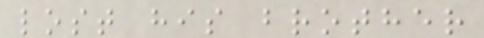lost his brother
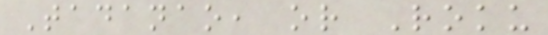Tadanao, or Roku
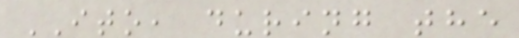ITO, during the
